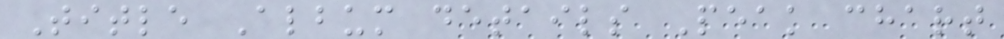Title Album details Peak chart
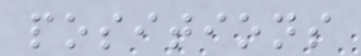positions
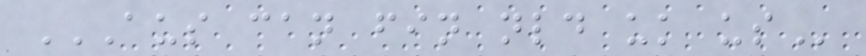AUS CAN FIN NLD UK US
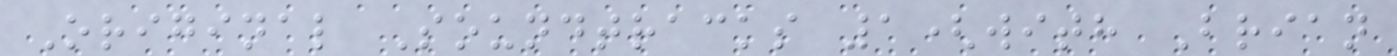Original Soundtracks 1(with Brian
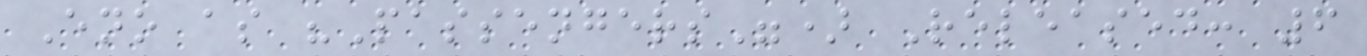Eno as "Passengers") Released: 6
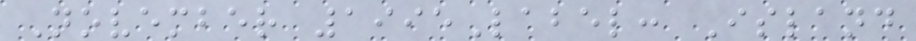November 1995Label: Island
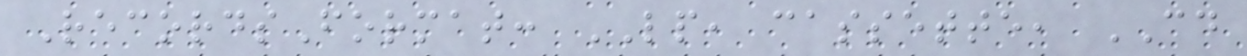RecordsFormat: LP, cassette, CD
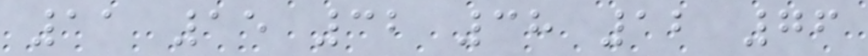11 15 32 38 12 76
